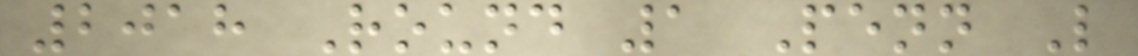2018 Round 1 Penn L
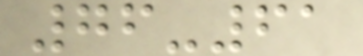76-61
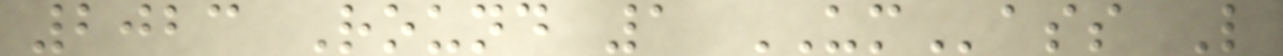2023 Round 1 UMass L
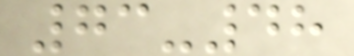73-48
